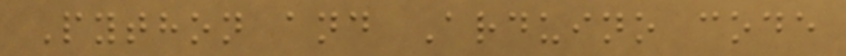Python and Arduino code
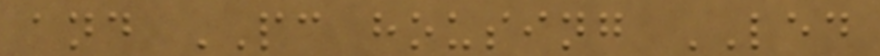and PC housing LED
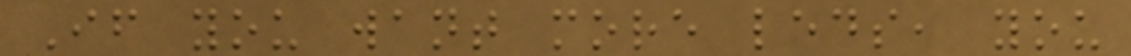If you want more leds, you
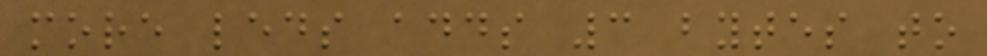more leds adds 3 bytes to
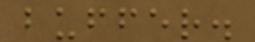buffer.
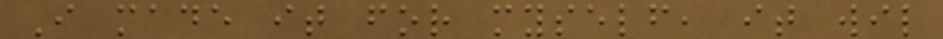I made it for myself, it wil
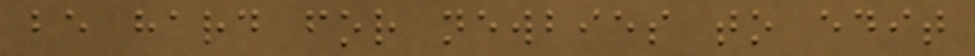be hard for newbies to edit
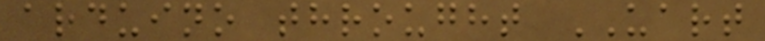arduino throught UART
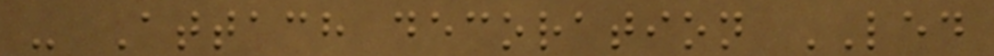- Attach decoration LED
